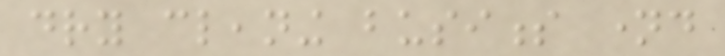dry cleaning business named
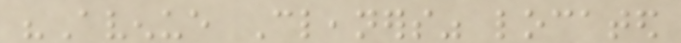"Avenue Cleaners" located
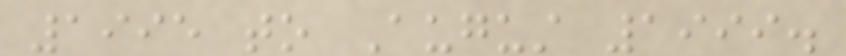1995 to August 1999.
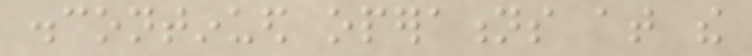discontinued operations at the
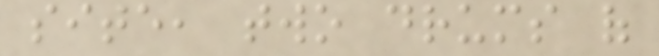site, two drums of
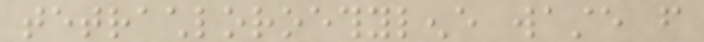tetrachloroethylene waste from
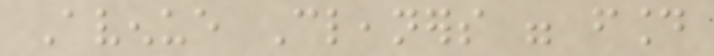Avenue Cleaners were found
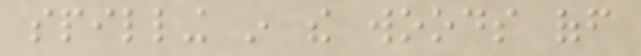spilling in the woods off
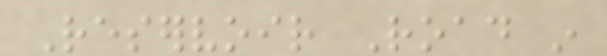Reservoir Road in
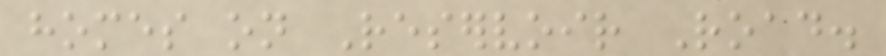homes on Reservoir Road.
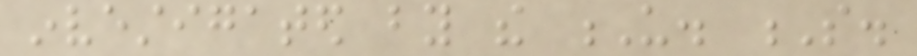investigated by the U. S.
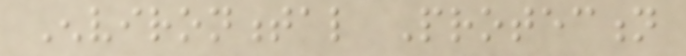Environmental Protection
